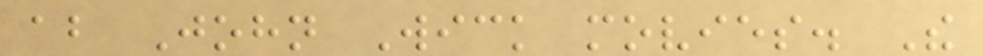about John Wick movies. The
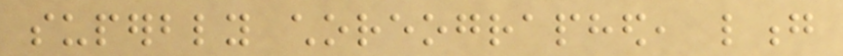superbly choreographed, long
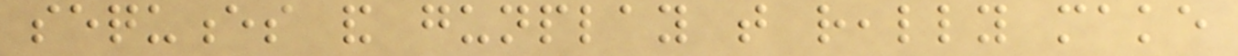sequences and gunplay that really make
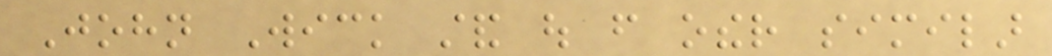John Wick stand out from other similar
